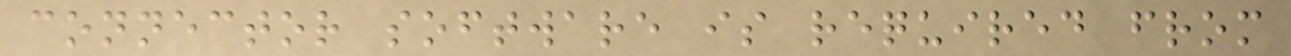connector software is required from
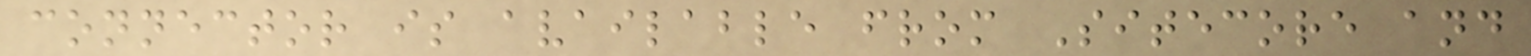connector is available from Sitecore and
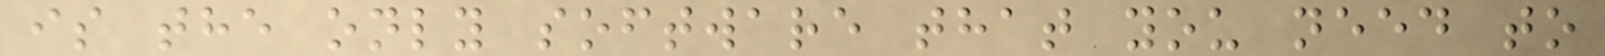is the only software that you need to
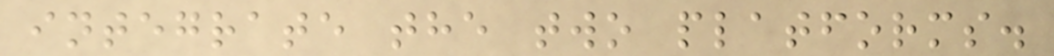integrate the two platforms.
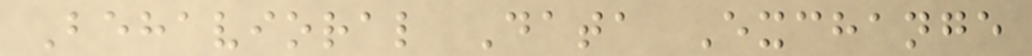Behavioral Data Exchange
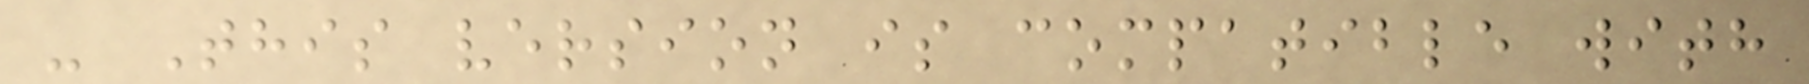- This version is compatible with
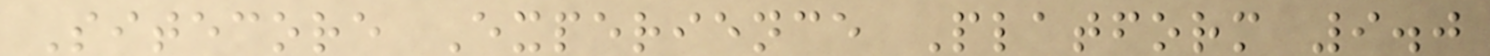Sitecore Experience Platform 9.0
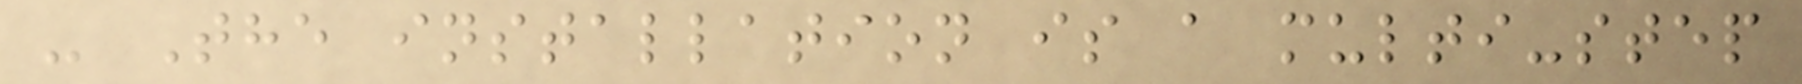- The installation is a multi-step
